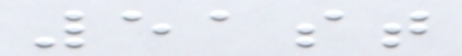51st
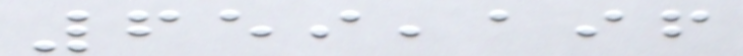659,196
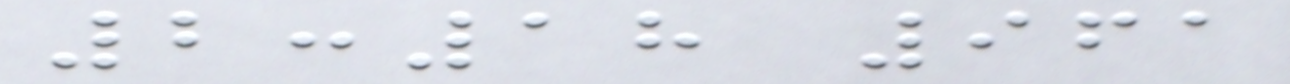2:18 961
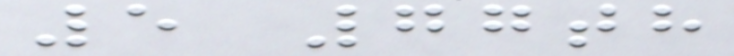5 77th
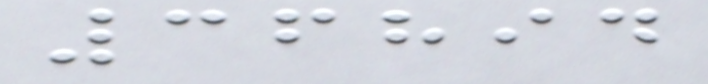36894
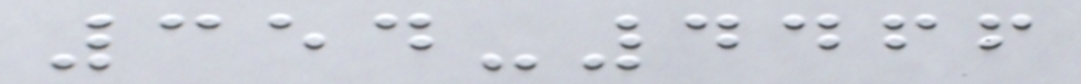354-4466
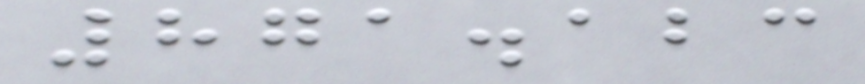871.123
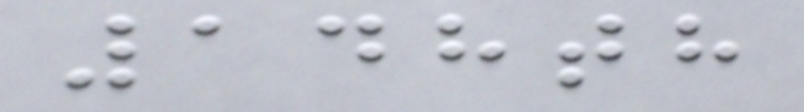148th
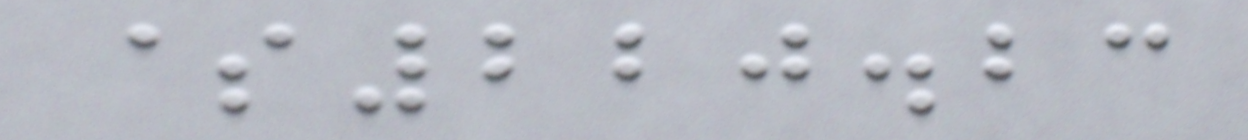$220.23
